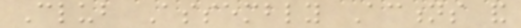Club Assembly Actions and
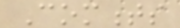Comments
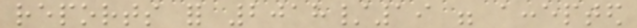reports for 2018/19 were accepted
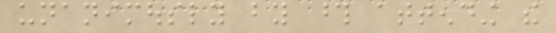unanimously by those attending the
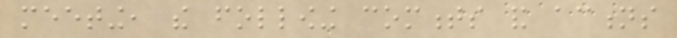meeting, the following comments and actions
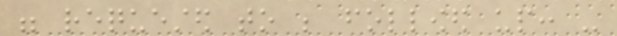were requested to be followed up: -
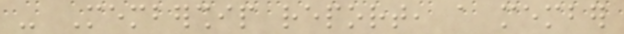- Membership report, a member
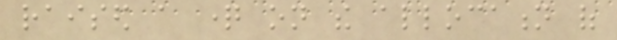raised a question on the allocation of
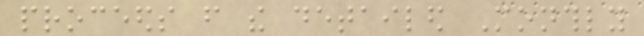proceeds from the detailed Monthly
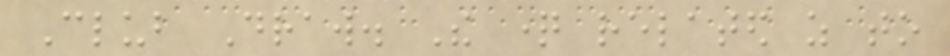Club Draw. The question related as to
